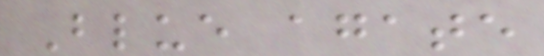Blue agate
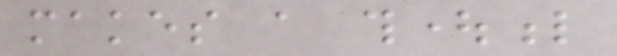makes a thoughtful
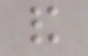and
